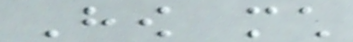How much
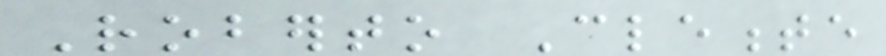Roberto Clemente
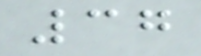37
